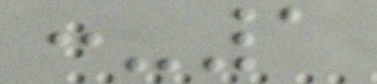:-1
